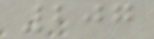207
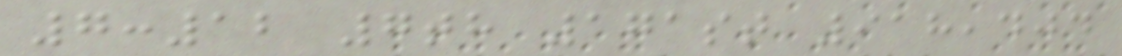7:12 7th 171st 918,404
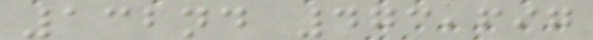132nd 473,697
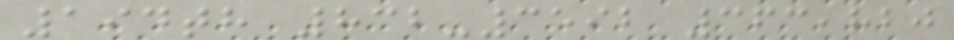194th 832-3592 363,820
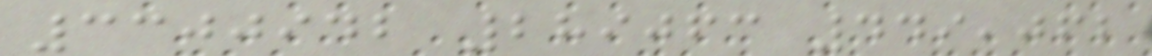3300942 289063 449,062
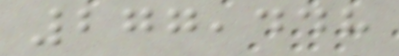277,448
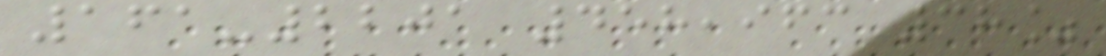161-2201 458,963 38%
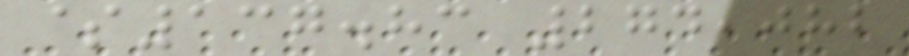$137.83 274,082
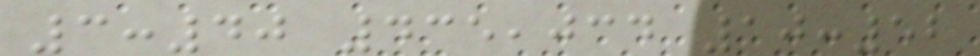3:40 435,034 10:52
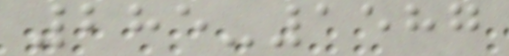285-1587
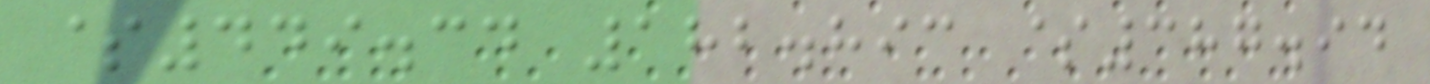$449.34 182.893 $387.94
